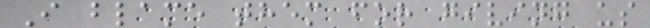I blame them for giving us
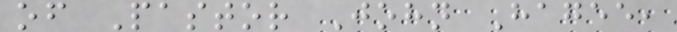of Pastor John Hagee,
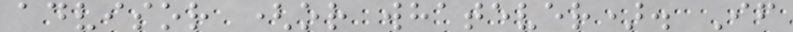advisor (or whatever). If
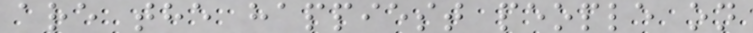are the happiest people on
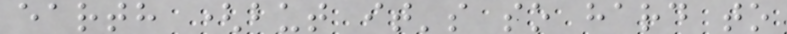earth (but it's so hard to
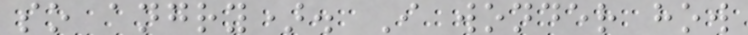so angry). I wonder how
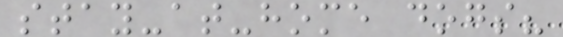stay-at-home dogs?
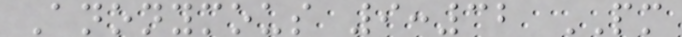Anonymous 9:32 PM
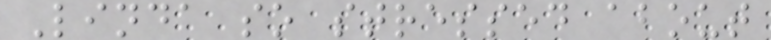Linda so stressed about
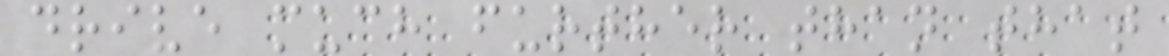drive much further than that
